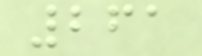261
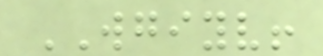WGIYV!
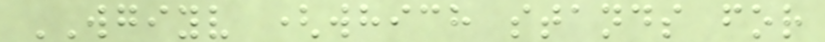WGIYV (which stands for
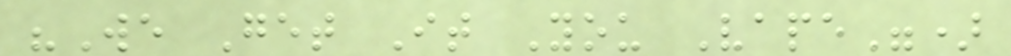"We Get It You Vape")
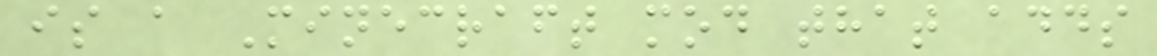is a Minecraft mod that adds
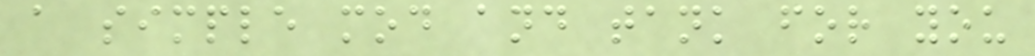a simple mod and tank for you
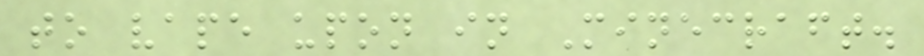to vape upon in Minecraft.
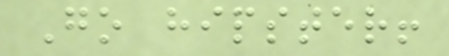Go hipster!
